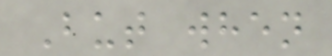But when
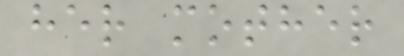her mother
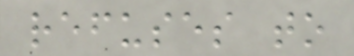refuses to
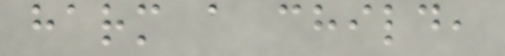harm a child,
